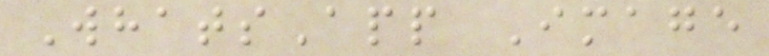WhatsApp Image
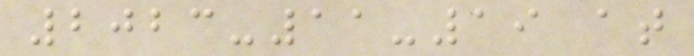2023-11-19 at
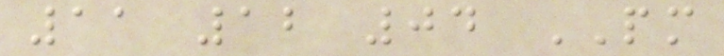11 12 04 PM
